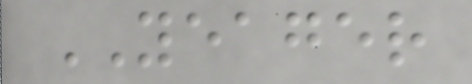YEAGER
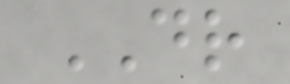DR
